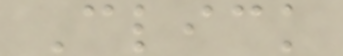Click
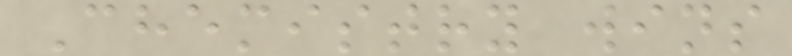Chemistry wins
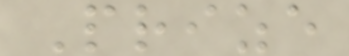Prize
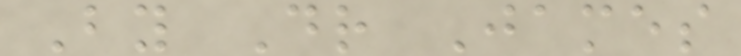By Dr James
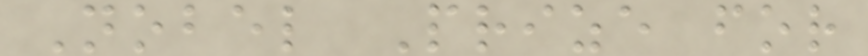Nobel Prize for
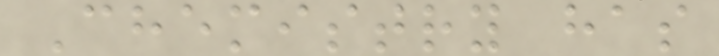Chemistry has
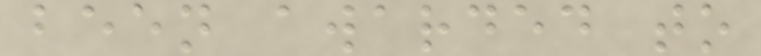been awarded to
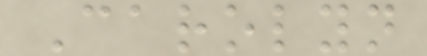Carolyn
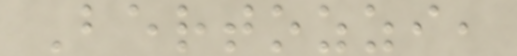Bertozzi,
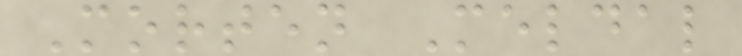Morten Meldal
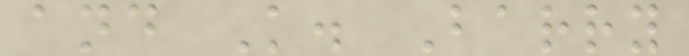and K. Barry
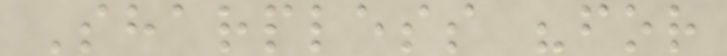Sharpless "for
